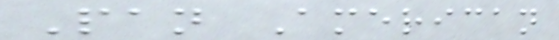Pan American
